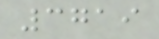3719
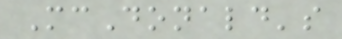McDonald's
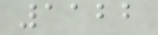1122
